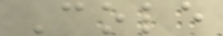Cole
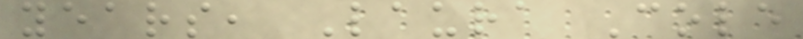years, Laura Cole
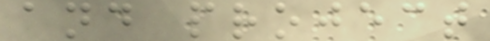and project
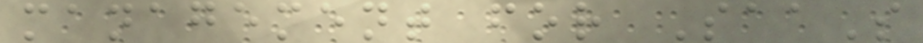management for SaaS
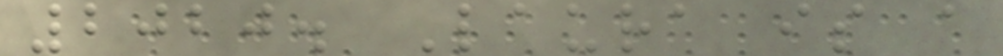2020. Laura is a
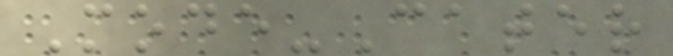Mode-Cater
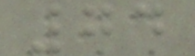74
